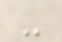-
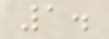1.
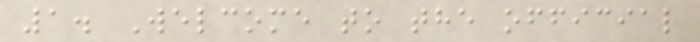1. Welcome to the official
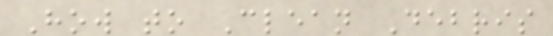How to Clean Debris
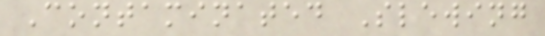Contaminated Slewing
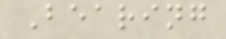Bearing
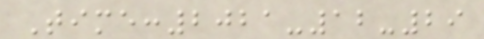Time:2021-12-29
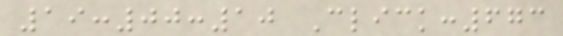19:00:10 Click:673
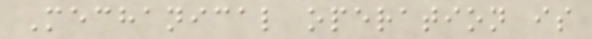Mechanical operation is
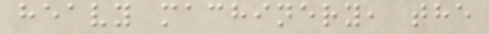heavy machinery, the
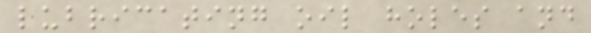lubricating oil holes and
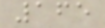165
